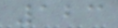123
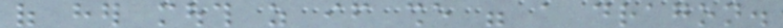of her mouth as if she were a dragon.
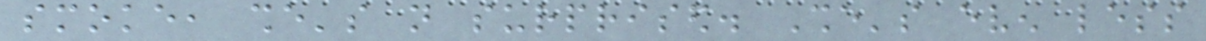smoke, she's not surprised. She's even less
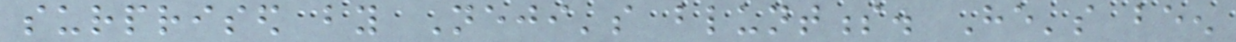surprised by Neji's bluntness. He's been
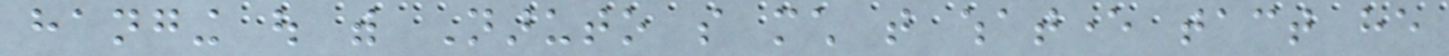hanging out with Naruto so much that whatever tact he
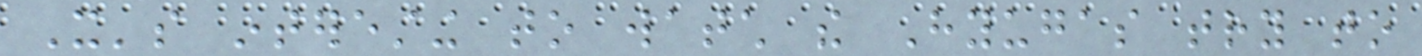It's interesting to watch the Hyugas try to
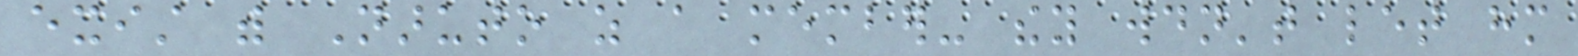exist with Naruto as a member- they wouldn't let him
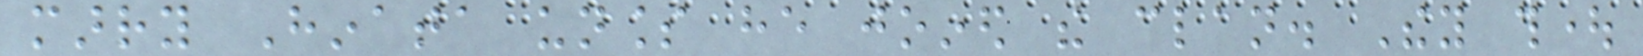marry Hinata unless he joined the clan. They thought
